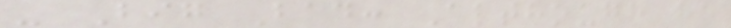- Big Bad: Although he
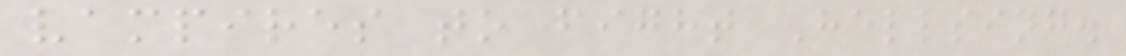vampires to fight Hellsing.
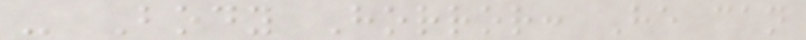- Body Horror: He can
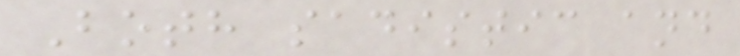Both sadistic and
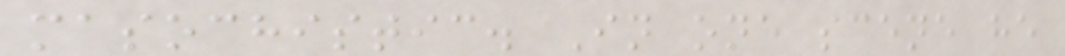masochistic. In one scene he
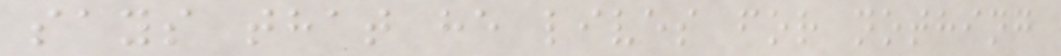says that he lives for nothing
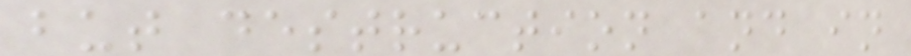but destruction and in
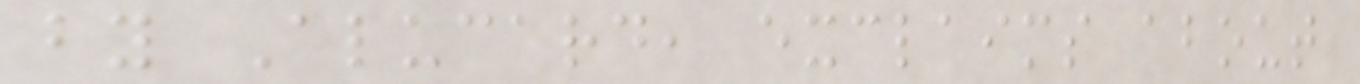by Alucard, exclaims about
